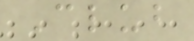Club
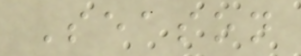Season
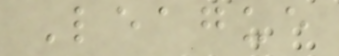League
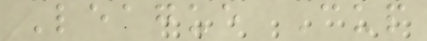League Cup
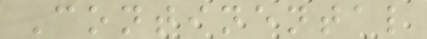Continental
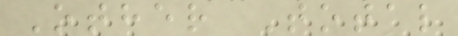Other Total
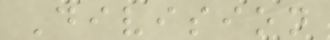Division
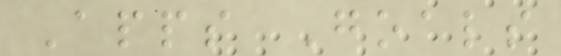Apps Goals
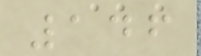146
